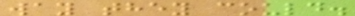way they could.
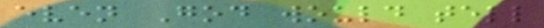even God would tell
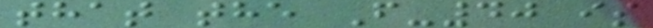that the F-40 is
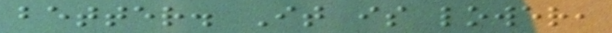better. It is lower,
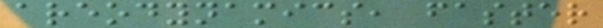areodynamics, faster
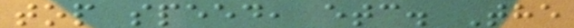top speed, etc. The
